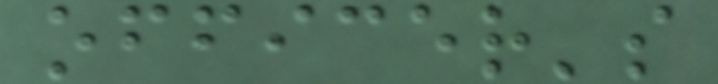officer's
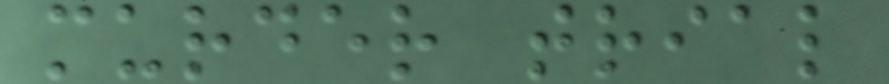murder trial
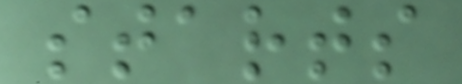starts
